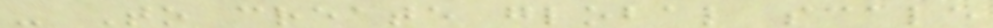- To create global scale
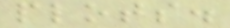plots.
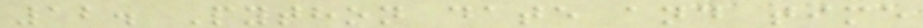12. Python date and time
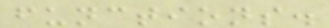functions.
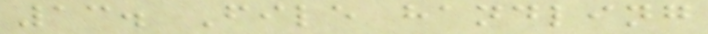13. File handling
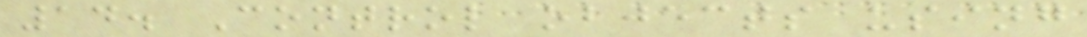14. Control objects using
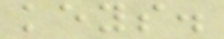keys.
